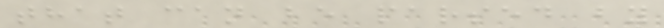that can be parsed by
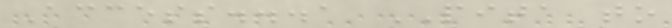Access...a PITA to
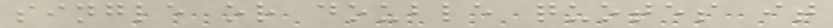single or double quotes it
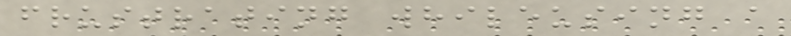frustrating whileusing a
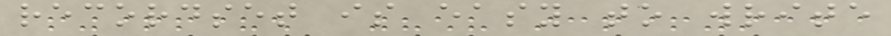recordset is easy to write
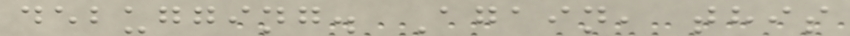debugging. Again, this
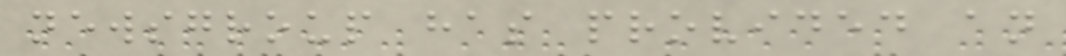newsgroup has provided an
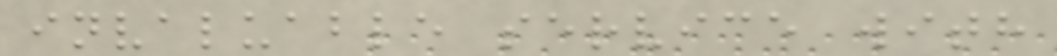invaluable service with
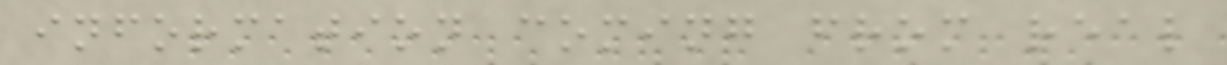information coming from real
